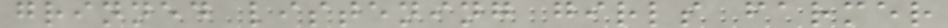grinned listening girls farmer
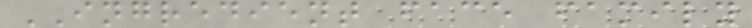INGREDIENT face family
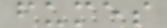fumes
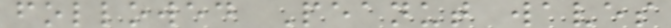followed Peanut waves
